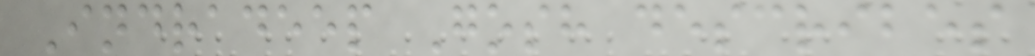Indradeep Gosh describes
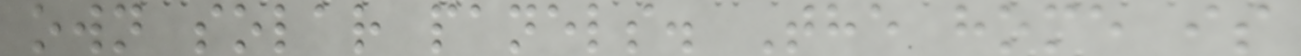own solar panels. The home is
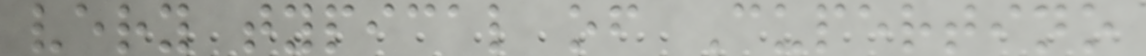very typical of Cupertino
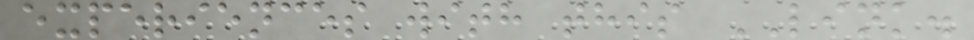experiences with this LINK.
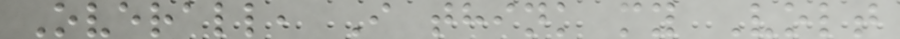Overall, I think my Volt
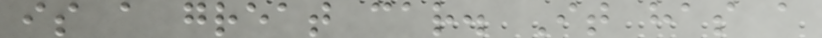is a great car. It has a
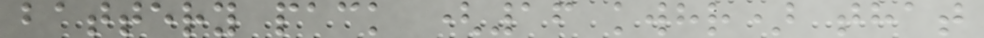battery pack (16 kwhr) that
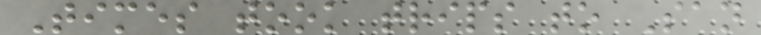Times took trips to San
